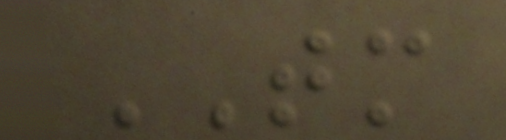TM
